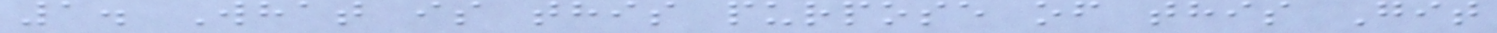1. What is this purpose of this Git
